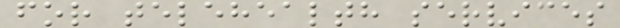for telehealth services
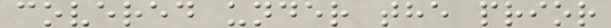covered under the prior
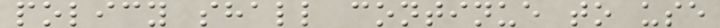policy shall continue to use
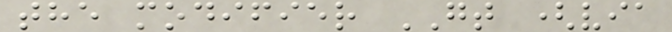the modifier GT (via
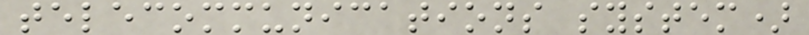telecommunications system)
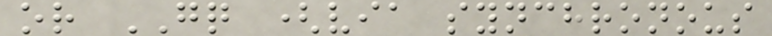or GQ (via synchronous
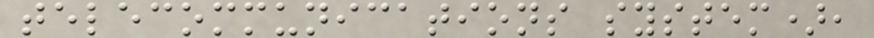telecommunications system),
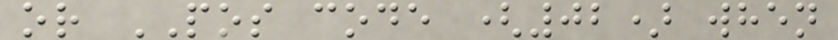or POS code (02) when
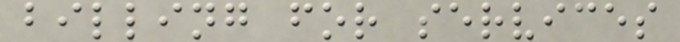billing for services
